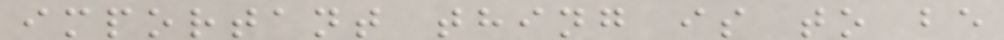important thing is to be
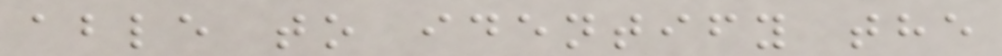able to identify the
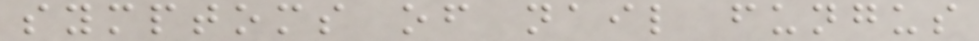symptoms of nail fungus
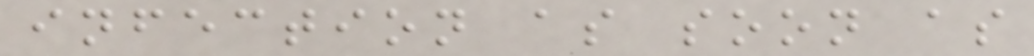infection as soon as
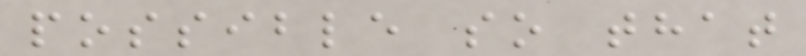possible so that
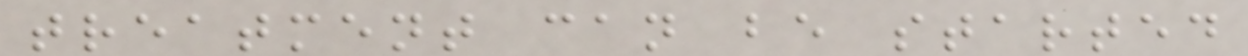treatment can be started
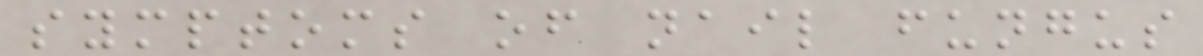symptoms of nail fungus
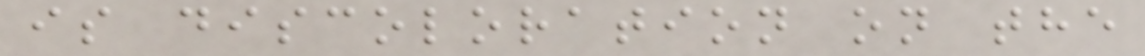is discoloration on the
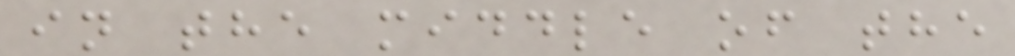in the middle of the
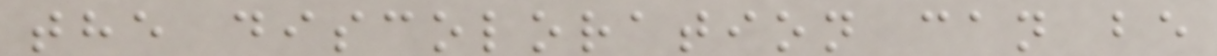the discoloration can be
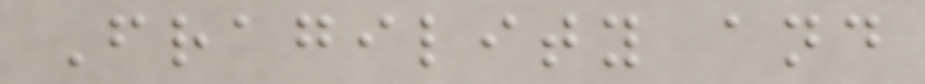Fragility and
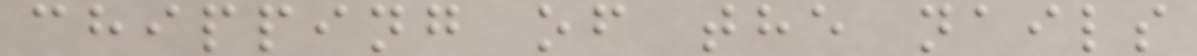chipping of the nails
